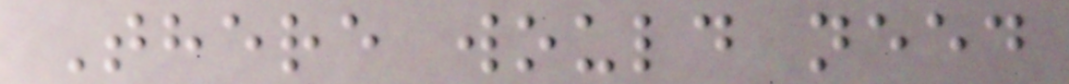There would need
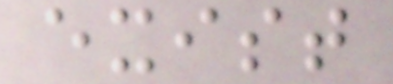exist
